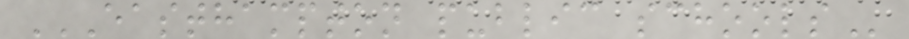EASTHAMPTON PUBLIC SCHOOLS
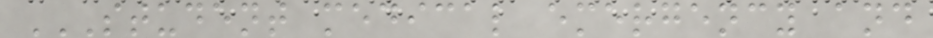STUDENT MEDICAL EMERGENCY AND
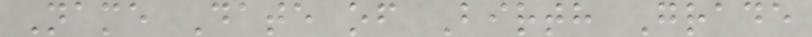Name Date of Birth Grade
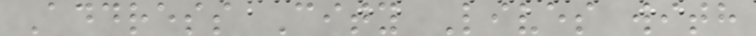Address City Lives with
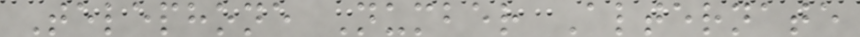Telephone Number Alternate
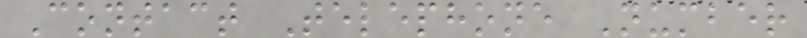Contact Telephone Number
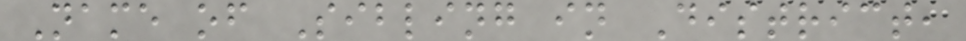Name of Sibling in District,
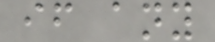if any
